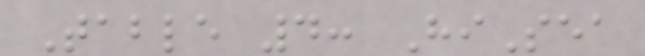Table 4: HiSea
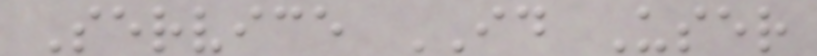Service ID User
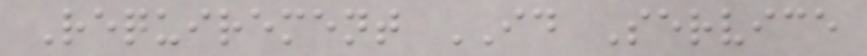Requirement ID Service
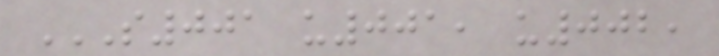S001 U001, U002,
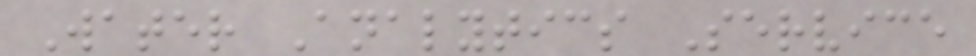Water Analytics Service
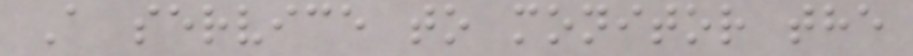A service to monitor the
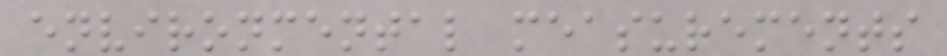environmental measurements
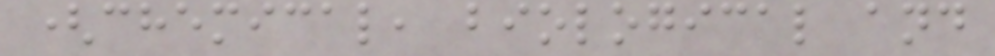(chemical, biological and
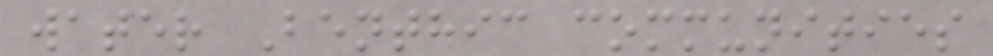water Benthic communities
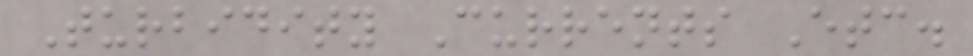Turbidity Currents Etc.
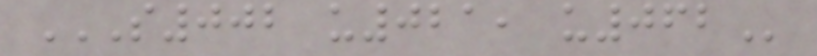S002 U021, U062
